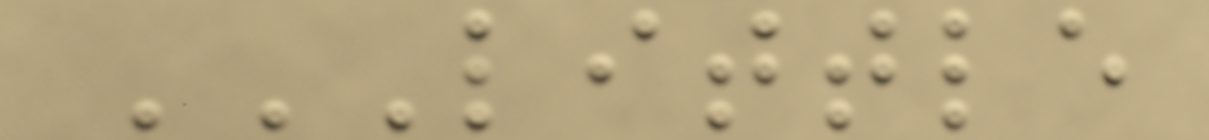LITTLE
